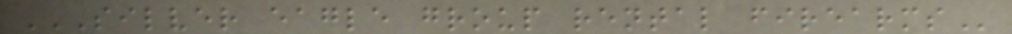SILVER EAGLE GROUP RENTAL FIREARMS
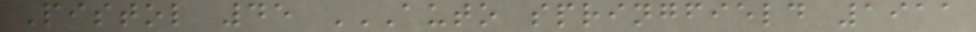Pistol 45 AUTO SPRINGFIELD 1911
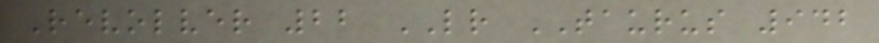Revolver 22 LR TAURUS 942
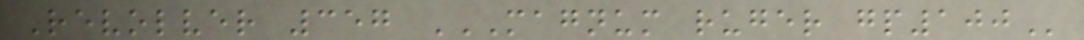Revolver 357 MAGNUM RUGER GP100
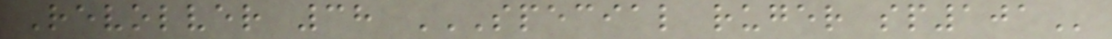Revolver 38 SPECIAL RUGER SP101
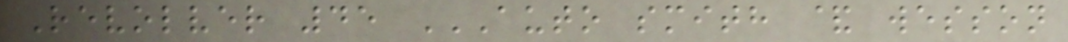Revolver 45 AUTO SMITH & WESSON
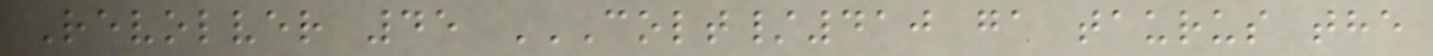Revolver 45 COLT/410 GA TAURUS THE
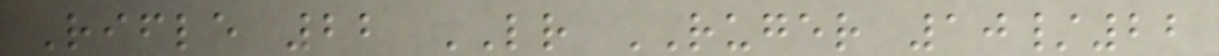Rifle 22 LR RUGER 10/22
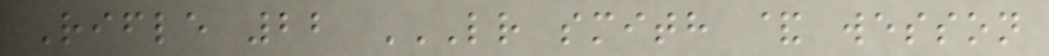Rifle 22 LR SMITH & WESSON
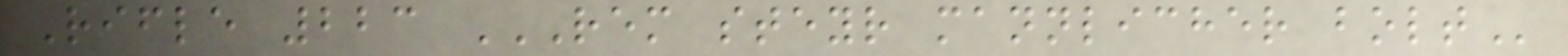Rifle 223 REM STEYR MANNLICHER BOLT
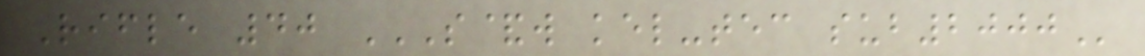Rifle 40 S&W KEL-TEC SUB2000
